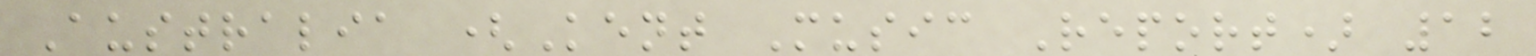Australia (Kent Music Report) 12
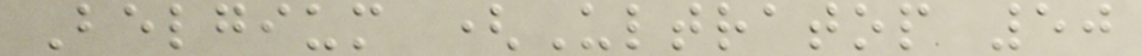Belgium (Ultratop 50
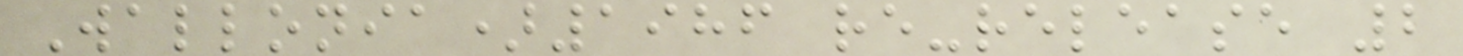Wallonia)1986 re-release 2
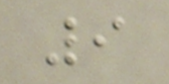9
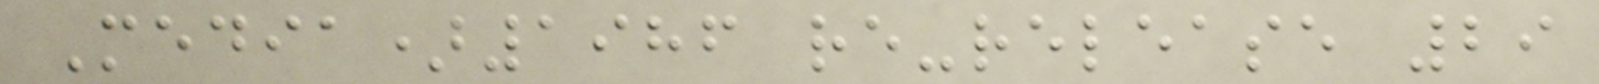Media)1986 re-release 29
